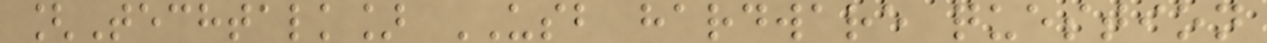[Techtalk] USB hardware question
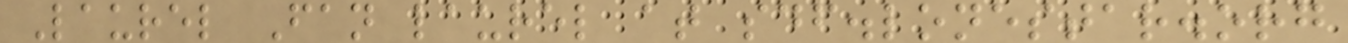Laurel Fan laurel at sdf.lonestar.org
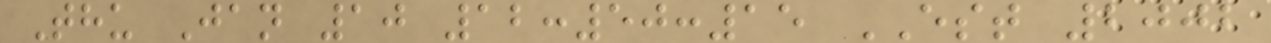Thu Jan 10 12:50:15 EST 2002
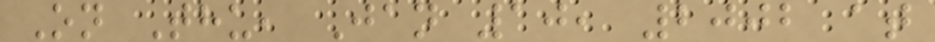On Thu, Jan 10, 2002 at
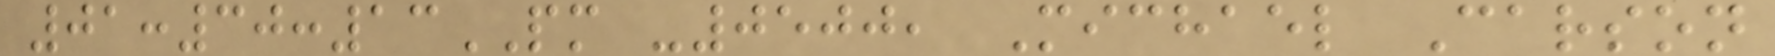01:30:13PM -0500, Michael Carson
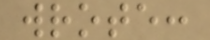wrote:
